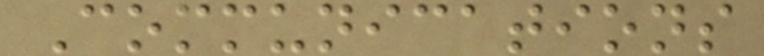Communications
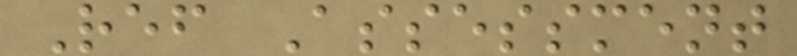Ref Assessment
